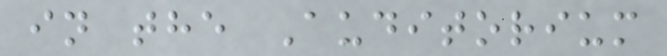in the Auditorium
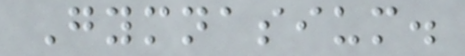Gymnasium.
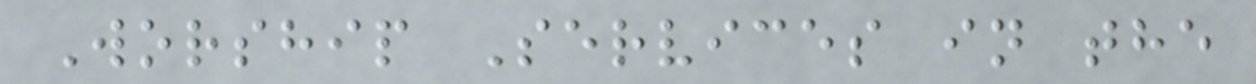Worship Services in the
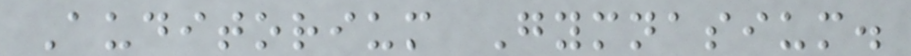Auditorium Gymnasium.
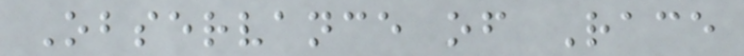Observance of Race
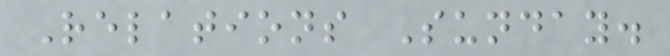Relations Sunday.
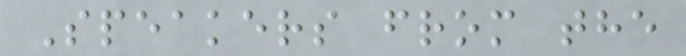Speakers from the
